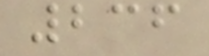236
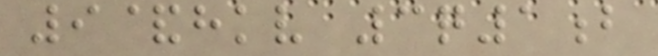9&hkv 3q1b
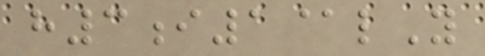h3i1@lY
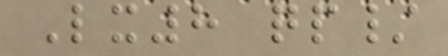Lx8 qp/
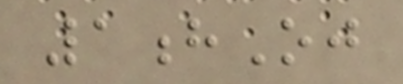1hOj
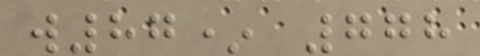w87* 778
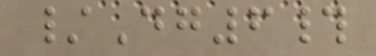/Dg6#
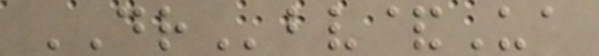DRbv&Ua
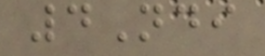4Ndi
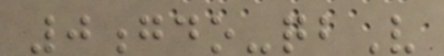0gdo-qbV
